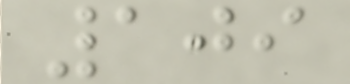109
